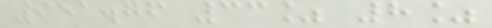951.76 33% 8%
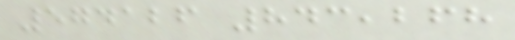574126 843,268
